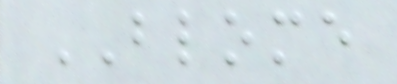BLOME
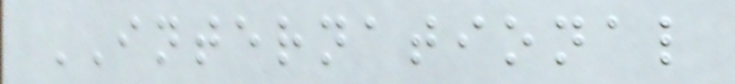INTERNATIONAL
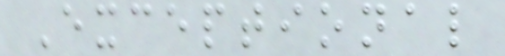Exceptional
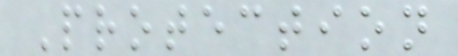Protection
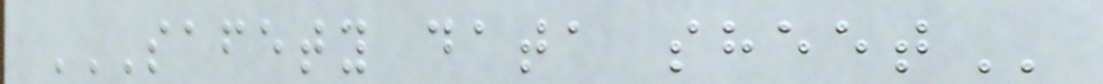SAFETY DATA SHEET
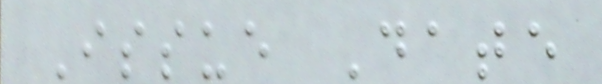Issue Date
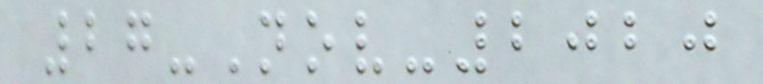27-Nov-2020
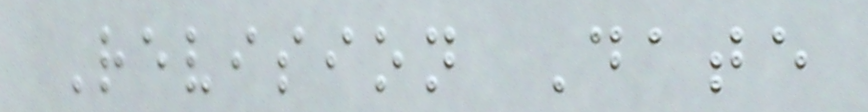Revision Date
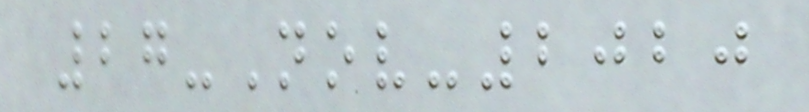27-Nov-2020
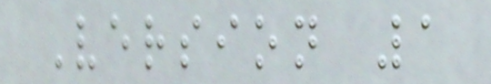Version 1
